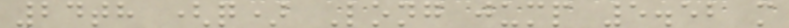24th (q) Long jump 5.52 m
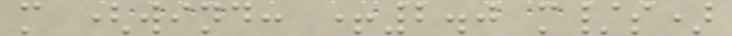m (wind: +2.0 m/s)
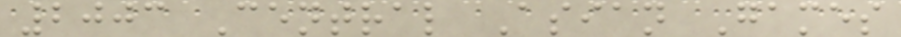2003 Central Asian Games
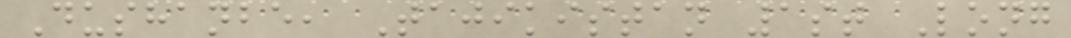Dushanbe, Tajikistan 1st Long
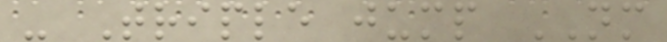- Triple jump NM
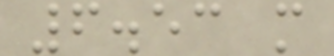6.53 m
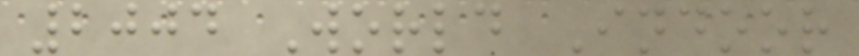2004 World Indoor
